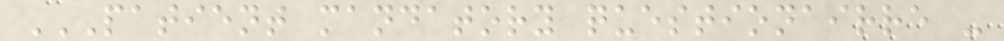PATIENT MANDATORY QUESTIONAIRRE -
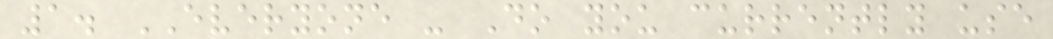1. EVERYONE - Do you currently use
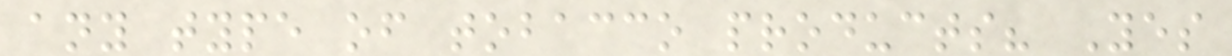any type of tobacco products? Yes
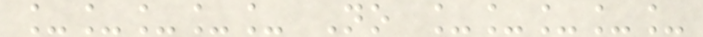_____ No _____
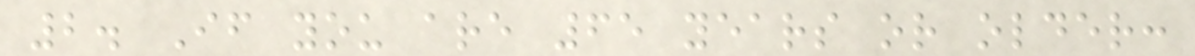2. If you are 65 years or older:
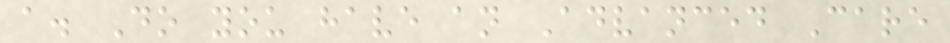a. Do you have an Advanced Care
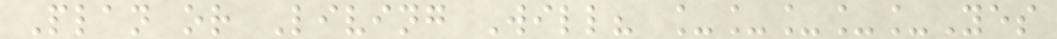Plan or Living Will? _____Yes
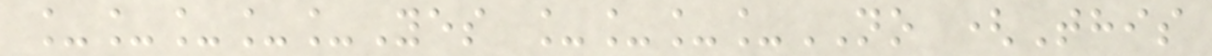_____Yes ____NO (This
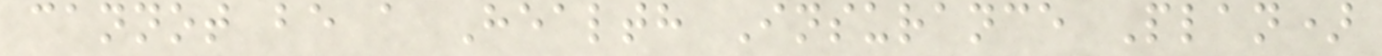cannot be a Health Insurance Plan)
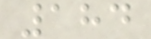184
